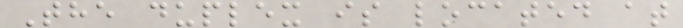The duplex is located at
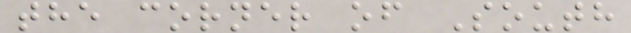the corner of South
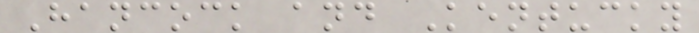Hancock and Kentucky
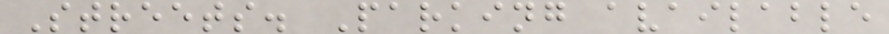Streets. Parking available
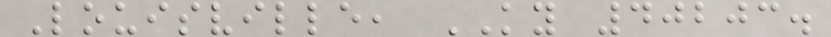Louisville, KY 40203.
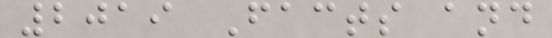2019 Facts and
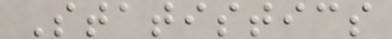Statistics
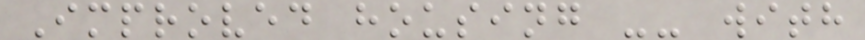Improved housing -- with
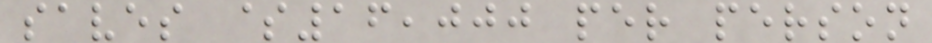saves $16,000 per person
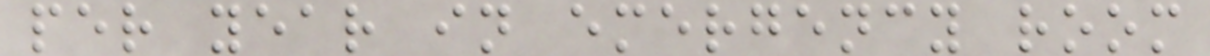per year in emergency room
